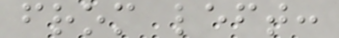from left:
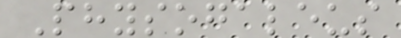Physogaleus
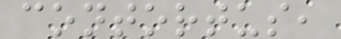contortus,
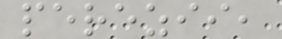perezii,
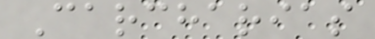Carcharias
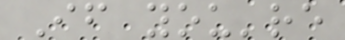If you're
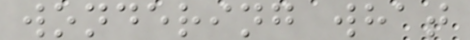wondering what
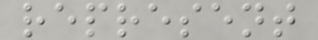represent
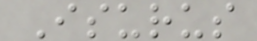Isurus
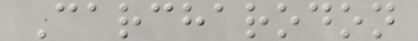Carcharodon
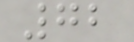72
